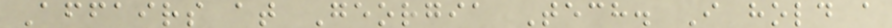Affairs at Georgia Tech. I hold a
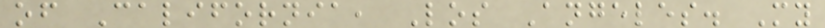of California, Los Angeles. My
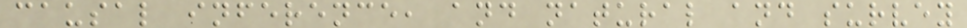causal inference, and natural and survey
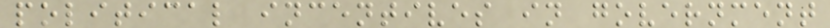political incentives in government
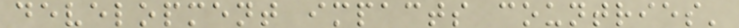development impacts countries'
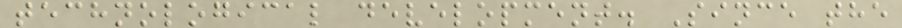technological development. Since the
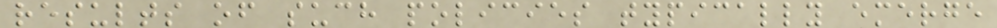results of such policies typically emerge
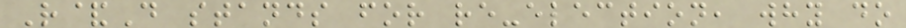R&D stands for re-election, why do
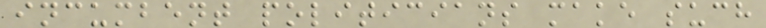incumbent politicians make such
